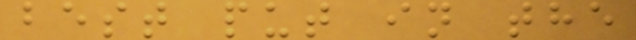best put in the
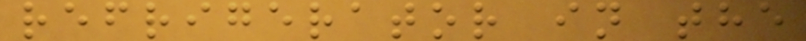refrigerator in the
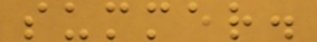summer.
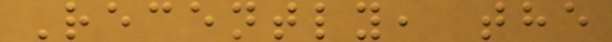Recently, the
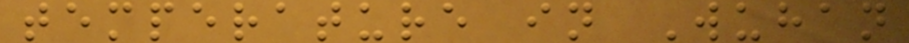temperature in Wuhan
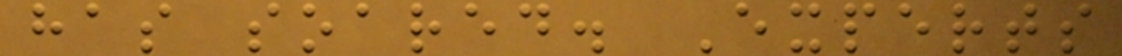has soared. Experts
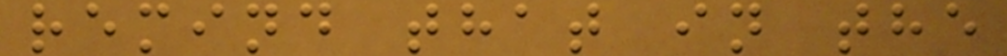remind that in the
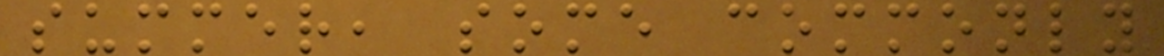summer, some commonly
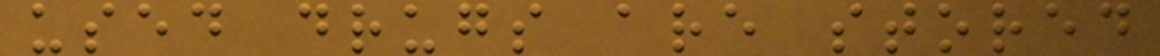used drugs are stored
